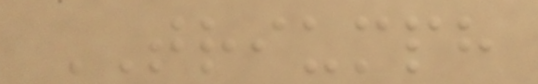TRIUMPH
